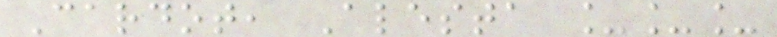Cardot, Alesta ___
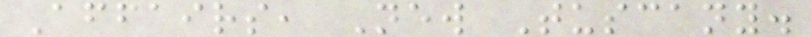Affairs, New Tuscany.
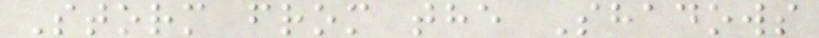Storm from the Shadows
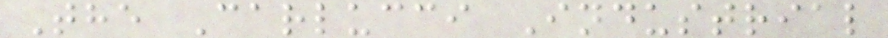The Carlucci Industrial
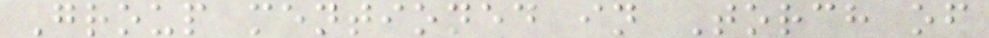Group mentioned in Torch of
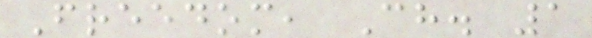Freedom, Ch. 1
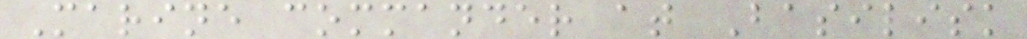Marine commander at Basilisk
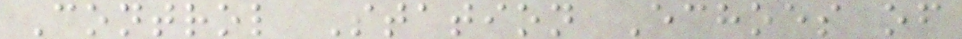Control Station Echoes of
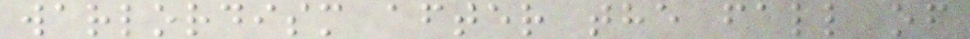warlordism after the fall of
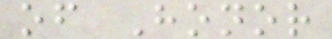of Honor
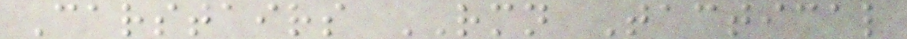Carstairs RMN Tactical
